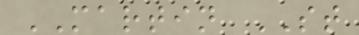MARTIN ST
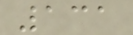131
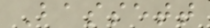Bassett
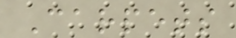Carpets
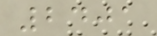2401
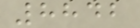8842
